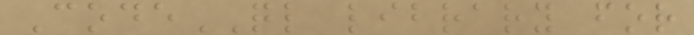CodeQL library for
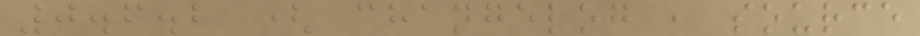0.6.2 ( changelog , source
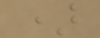)
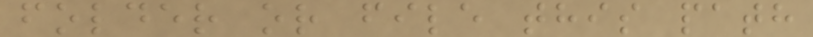folder or file this path
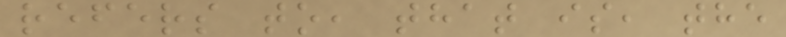refers to, that is, the
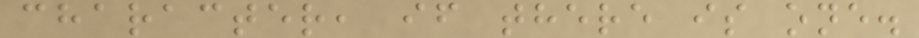character, if there is one.
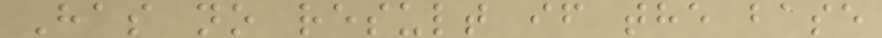Has no result if the base
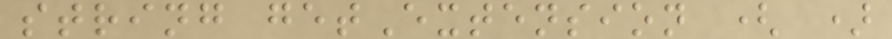string getExtension ( )
